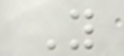Y
